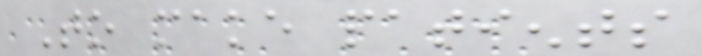To make patients
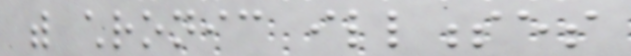with chronic illnesses
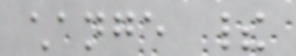change their
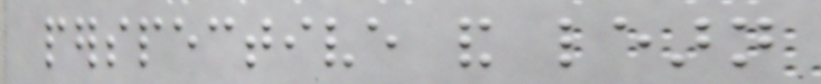perspective and learn
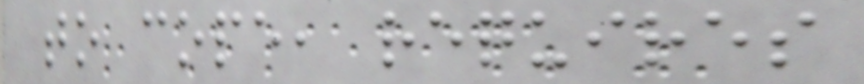to cope, requires
